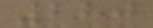280
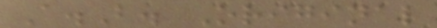A.B. Original
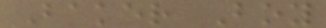Baker Boy
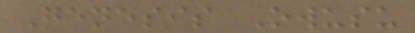Genesis Owusu
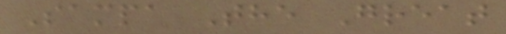Sampa The Great
